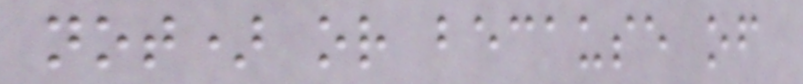not) or because of
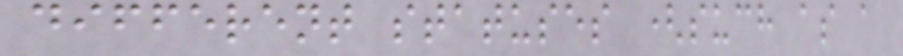different statuses (such as a
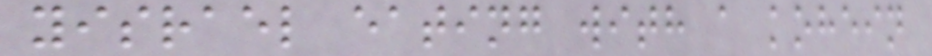yisrael eating with a kohein
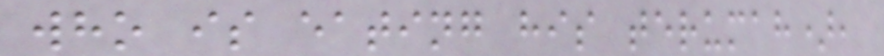who is eating his terumah),
